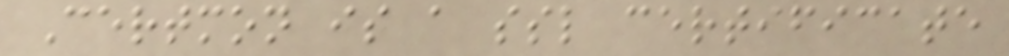Certmon is a ssl certificate
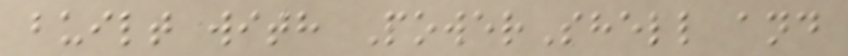built with PowerShell and
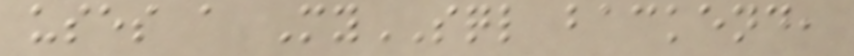uses a MySQL backend,
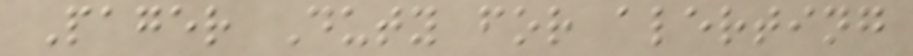Pager Duty for alerting
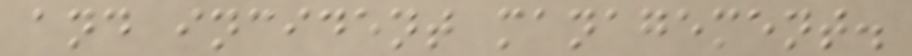and incident management.
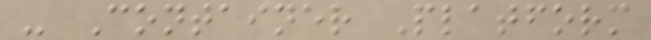- Container Platform
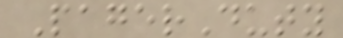PagerDuty
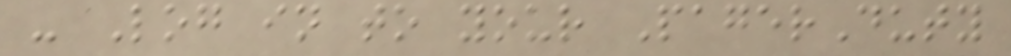- Log in to your PagerDuty
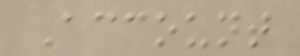Account
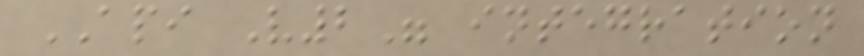API V2" integration
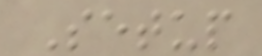Setup
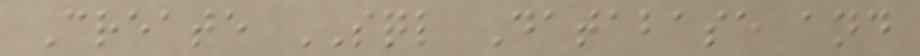Create SQL Database and
